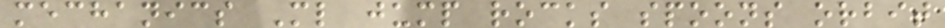mechanics Ml jump rocks spoons orbit
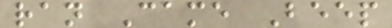ran Came Beep
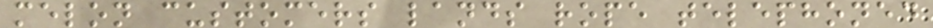melon customers lands rope telephoned
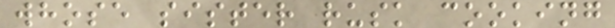whose sister rusk cooking
